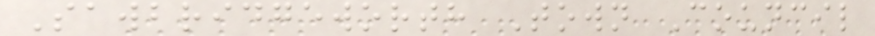Sawbridgeworth Town Council
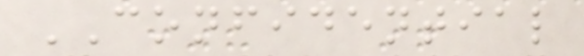CONFIDENTIAL
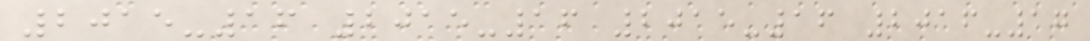2015-16 2015-16 2015-16 2016-17
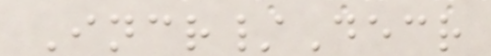Incr/Decr
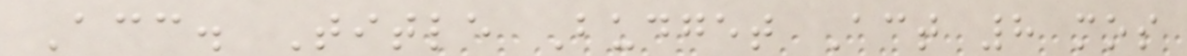Acc. Title Budget Act 8 mos
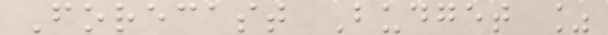Forecast Budget %
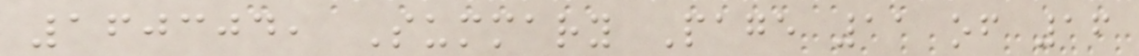160304, Summary Page 11 of 16
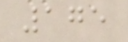175
